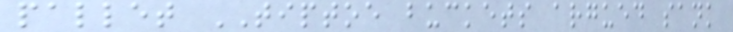pallet TIPTOE buckets argued sank
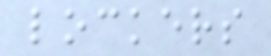lockers
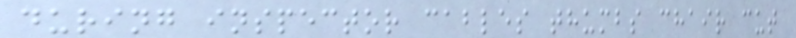during inspector cables thumbs chair cut
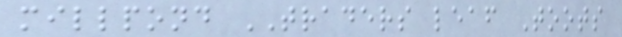millpond TRADERS leaf Toots
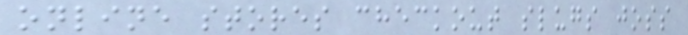online stores checkout slugs joss
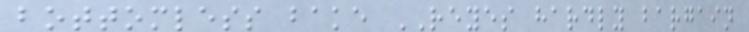bottomless bake REYES hardly bargain
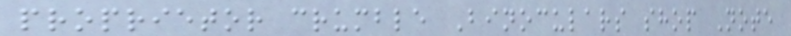proprietor crumble Binoculars shop Note
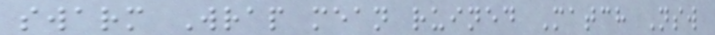swarm Wrap mean ruined Match Nsw
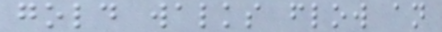gold walks flow an
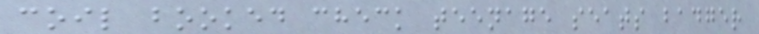coil booked check teenage seats badger
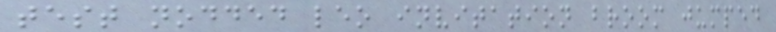test nodded leo invitation broom jumped
